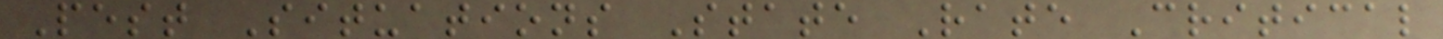Pest Situations State Rate Critical
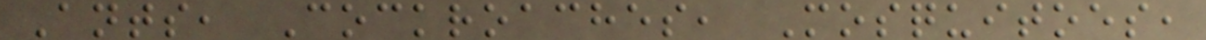Ants, Cockroaches, Mosquitoes,
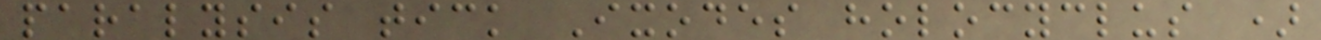paralysis tick Ixodes holocyclus )
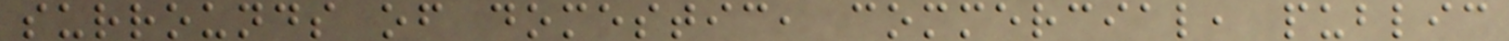surrounds of domestic, commercial, public
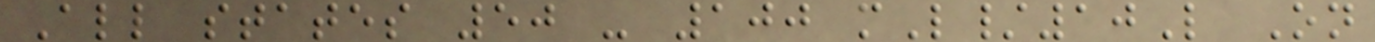All states 50 - 100 mL/10L On
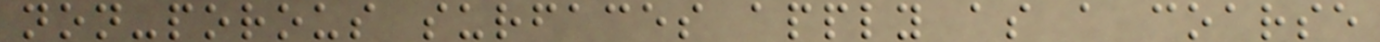non-porous surfaces apply as a coarse
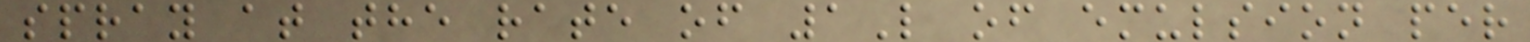spray at the rate of 1L of emulsion per
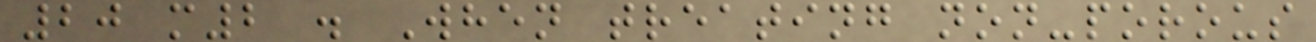20 m2 . When treating non-porous
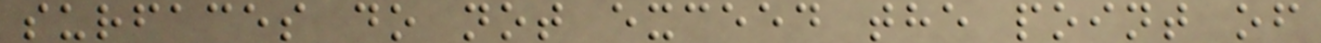surfaces do not exceed the point of
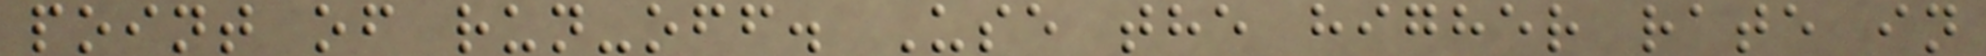point of run-off. Use the higher rate in
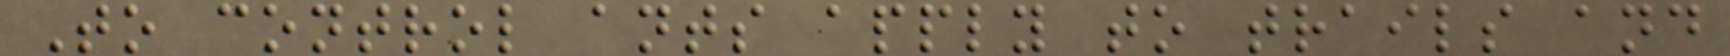To control ants apply to trails and
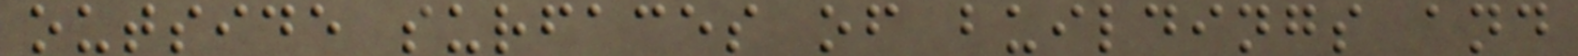outside surfaces of buildings and
